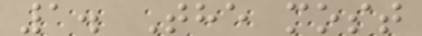1. The most
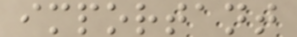important
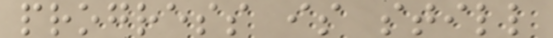progress is still
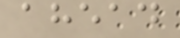ahead
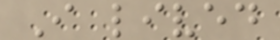I lived
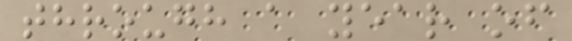through a year of
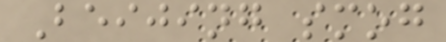Beijing smog
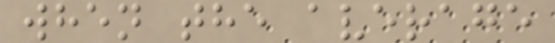when the average
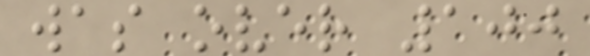was over 100
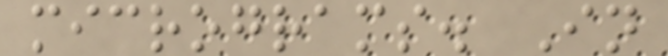micrograms. In
